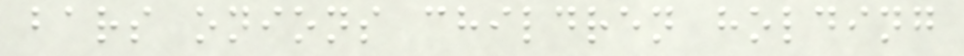bars onions children holding
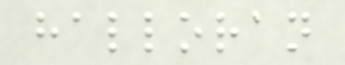halloran
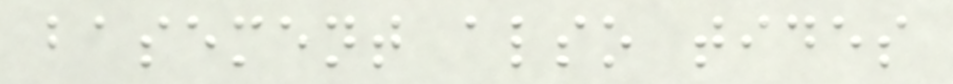basement also tides
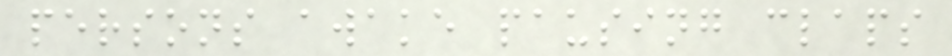persons awake pausing claps
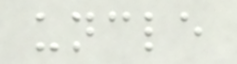uncle
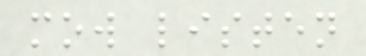mow listen
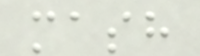mash
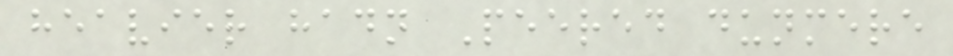heavier hadn Peered dunmere
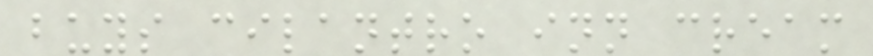buys cilantro inn cream
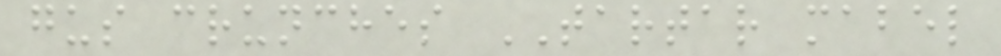gus crunches TARTAR mabel
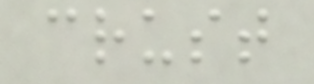crust
